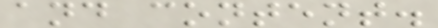and content.
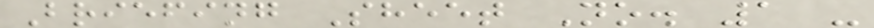Briefing Sheet No. 1 -
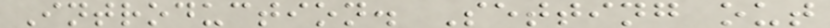Introduction. Setting out
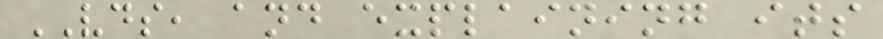VDS, and explaining its
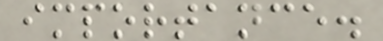importance.
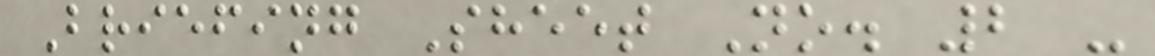Briefing Sheet No. 2 -
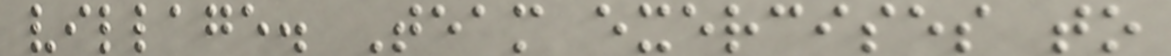village. Team exercises to
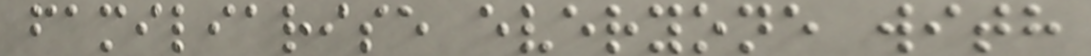familiarise everyone with
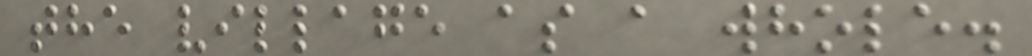the village as a whole.
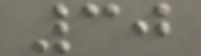30
